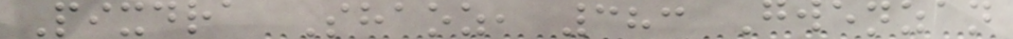Pixdra Shaoz, 383 Gwenzan
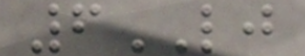6LJ
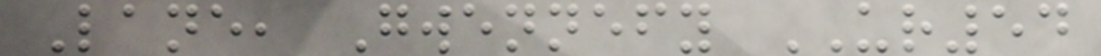Lane, Gwennefy UR54
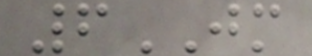6JM
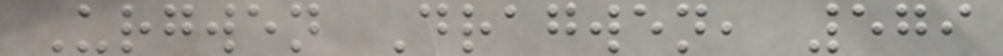Urgwen Dragwen, 579
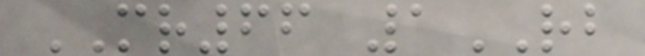MR66 1RB
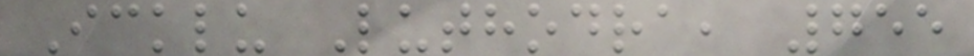Icklu Luthodra, 755
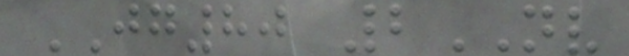JG80 2NV
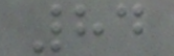84
